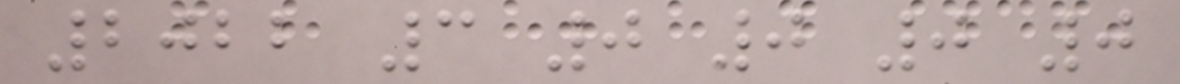2022 3 0 0 0 0
